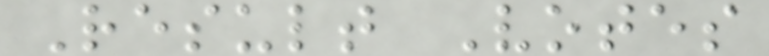Result Votes
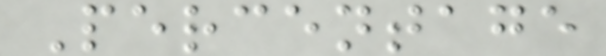Percentage
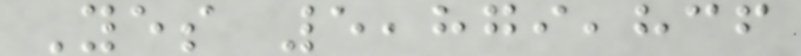Yes 5,879,836
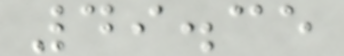49.35
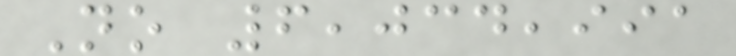No 6,034,991
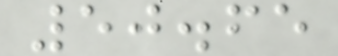50.65
